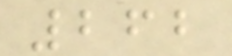262
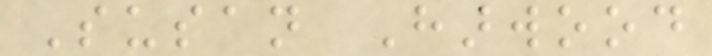Susan Harwood
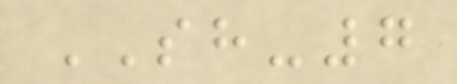SH-7
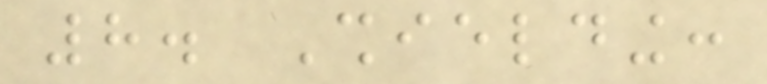8. Shielding:
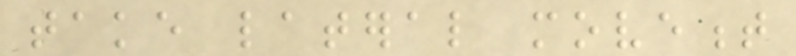take lateral movement
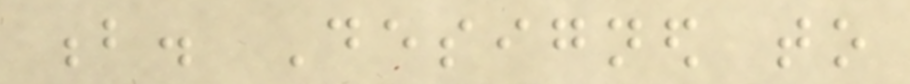b. Designed to
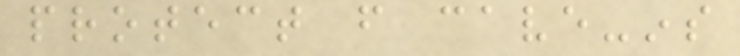protect from cave-ins
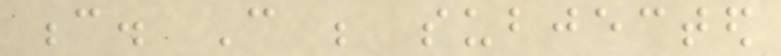c. Can be subjected
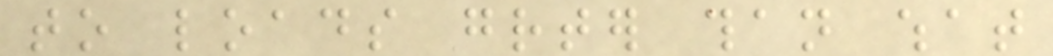to loads greater than what
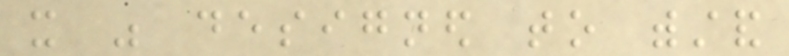it was designed to withstand
